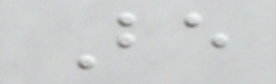Be
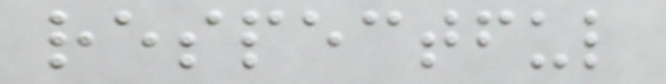respectful
